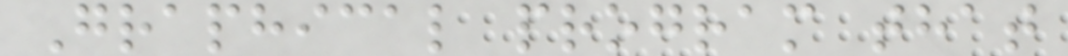Graphical program that
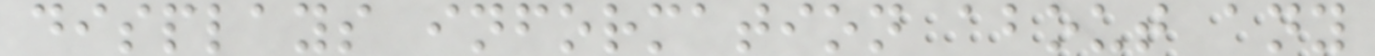displays information about any
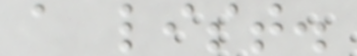a list.
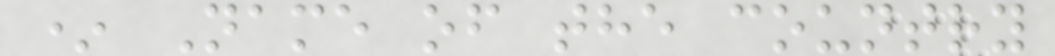* Name of the country
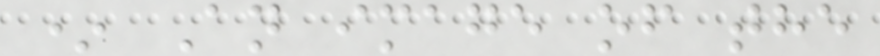* An image of the
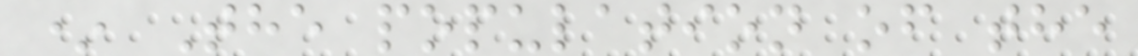* The population of the
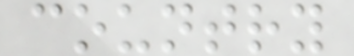country
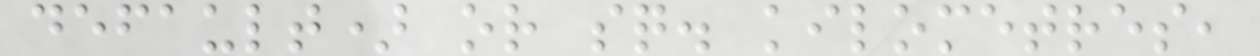default) or sq. kilometres,
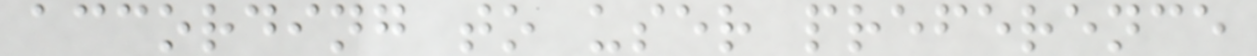according to user preference
